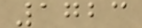1723
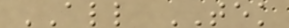ALL TEK
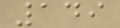149
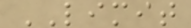LIMIT
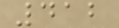412
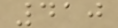410
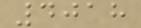4018
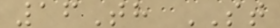16Th ST
